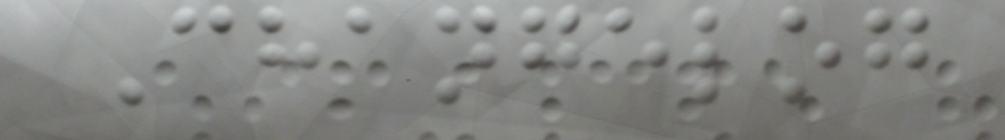Changelog
